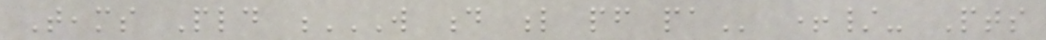Teams Pld W D L PF PA +/- Pts
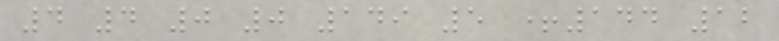4 4 0 0 149 5 +144 12
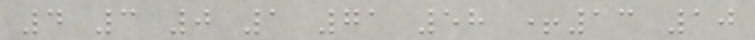4 3 0 1 71 58 +13 10
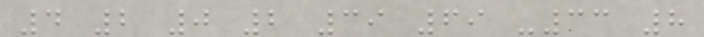4 2 0 2 39 69 -33 8
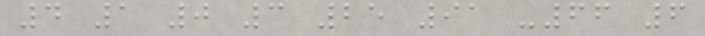4 1 0 3 25 91 -66 6
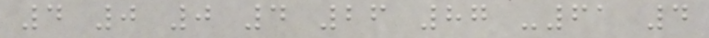4 0 0 4 26 87 -61 4
